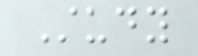Study
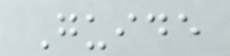Guide
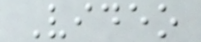Video
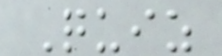Quiz
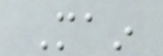Main
